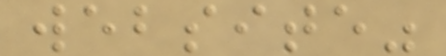website"
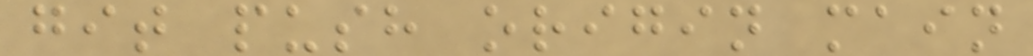git push origin main
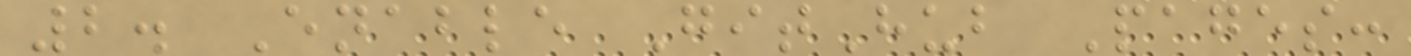2. Enable GitHub Pages:
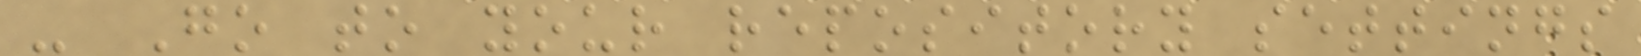- Go to your repository settings
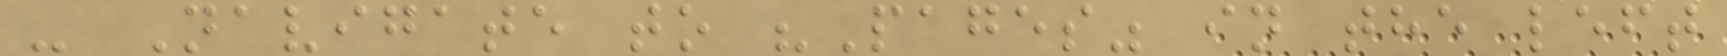- Navigate to "Pages" in the left
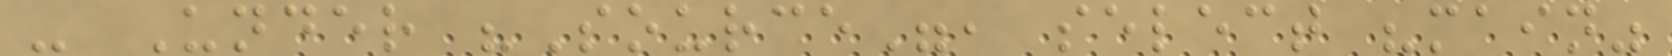- Under "Source", select "main"
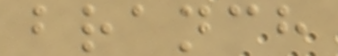branch
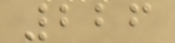226
